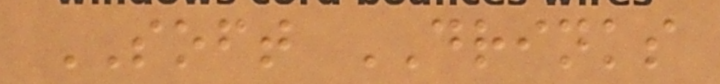SOFT DRINKS
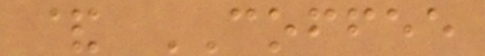& COFFEE
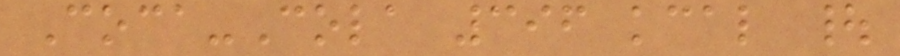Coca-Cola 396 kcal |
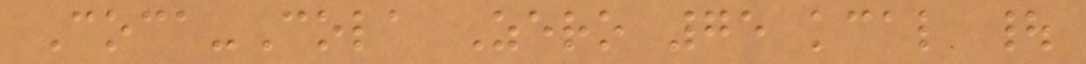Coca-Cola Zero 75 kcal |
